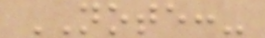NOTE:-
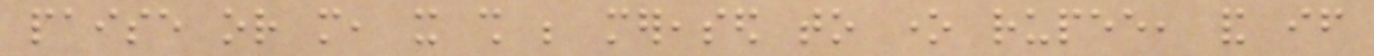paise or more, it shall be mereased to one rupee, and if
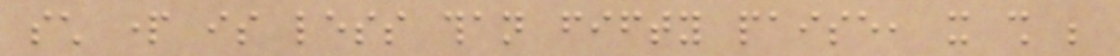such part is less than fifty paise, it shall be
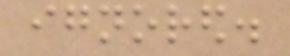ignored.
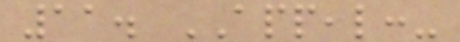11. APPEAL:-
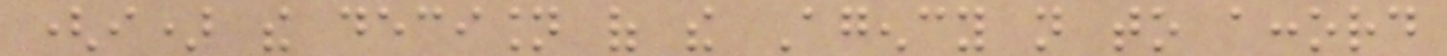(i) the decision of the Agency not to accord
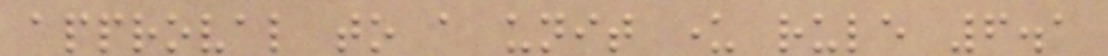approval to a unit under rule 6.1
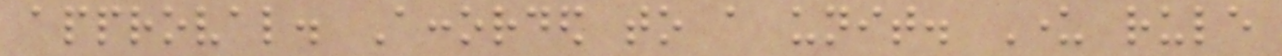approval. Accorded to a unit. Under rule
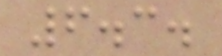6.3.
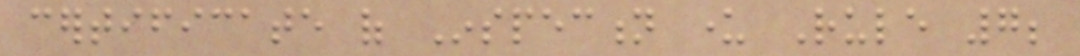certificate of Inspection under Rule 7;
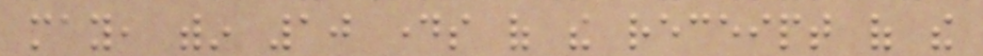may, within 10 days of the receipt of the
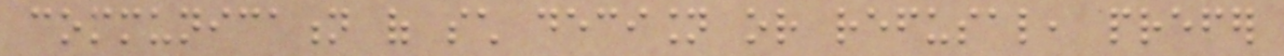communication of such decision or refusal, prefer
